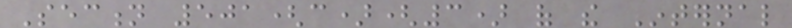Section 501(c)(3) of the Internal
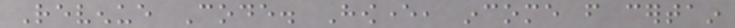Revenue Code. However, income from certain
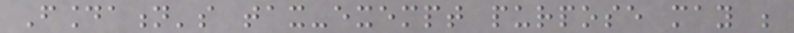Foundation's tax-exempt purpose may be
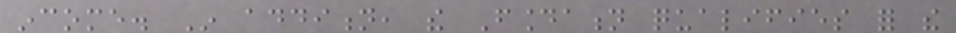income. In addition, the Foundation qualifies for the
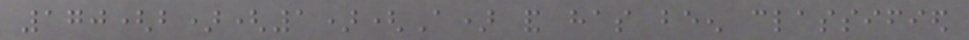170(b)(1)(A) and has been classified
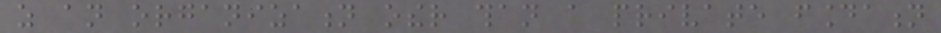as an organization other than a private foundation
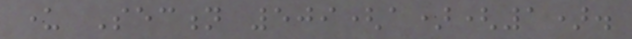under Section 509(a)(1).
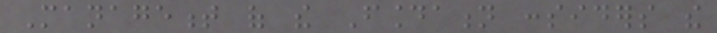Management of the Foundation considers the
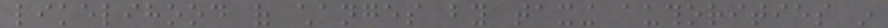likelihood of changes by taxing authorities in
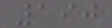190
